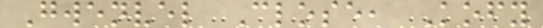Gwenvel Close, Kofy
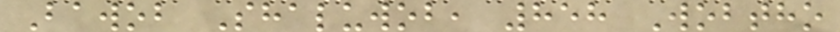Bawob Shaluwob, 858 Wobtho
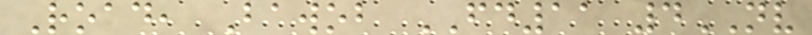Road, Bawob FD11 4NV
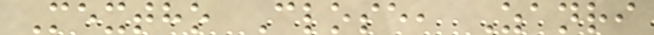Mextho Close, Zanri
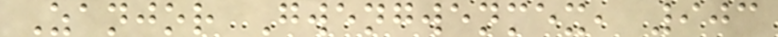Zanjor Gwengwenmex, 903
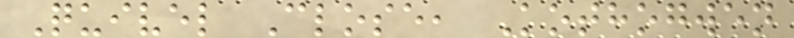Quivel Close, Kothogwen
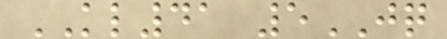KL41 5JQ
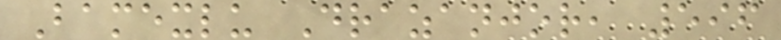Bamexlu Drazanjor, 596
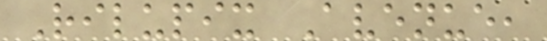Rilupix Avenue,
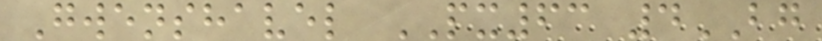Gwenshavel PX63 4BG
